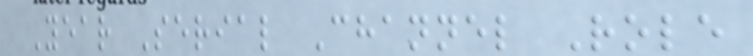Year Serial Channel Role
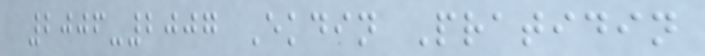2006-2007 Ekdin Pratidin
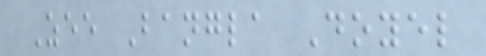Zee Bangla Doyel
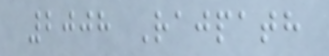2008 Rajpath
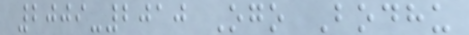2009-2010 Ogo Bodhu
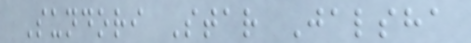Sundori Star Jalsha
